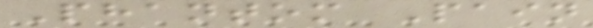Phantom Pain
